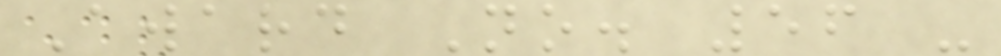Award No. 56 -
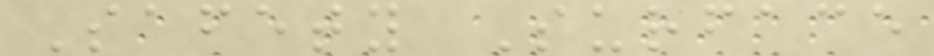Safety Surface
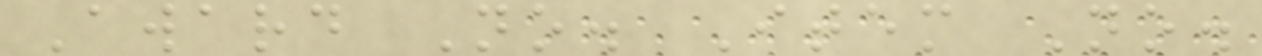Award No. Item No.
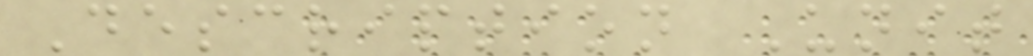Description Unit
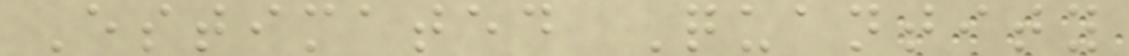Estimated Quantity
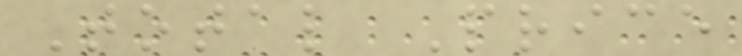Total Price
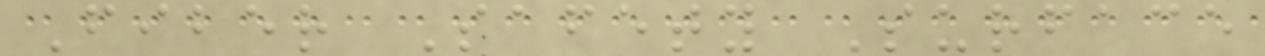Fiber Safety Surface
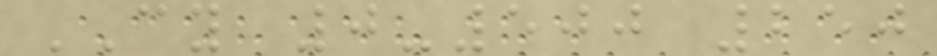CY 0-500 250
